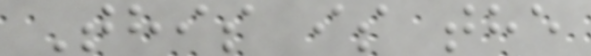This is the
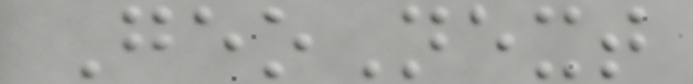GeoNext
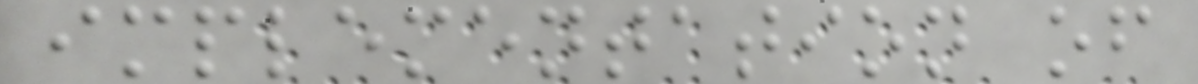implementation of
